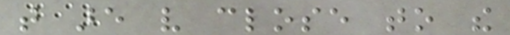that are very close to the
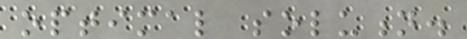optimal solution.
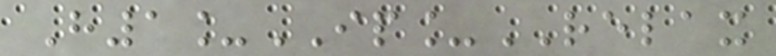H1_IP_RELAX
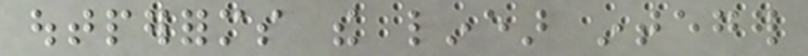outperforms the linear integer
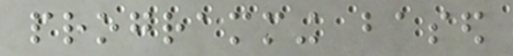programming based
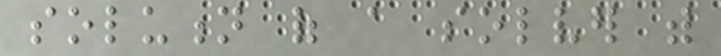solution of a solver with
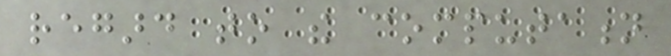regard to the computation
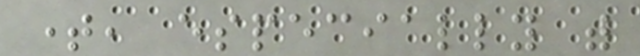time, especially with
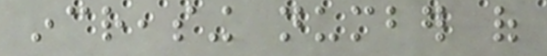increasing number of
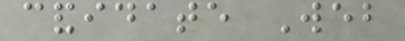candidate Web
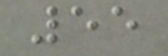55
